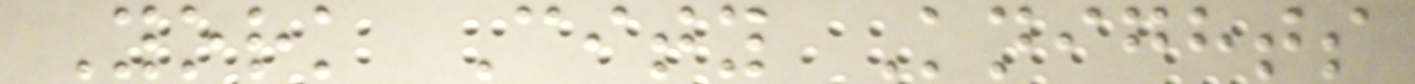York City Knights
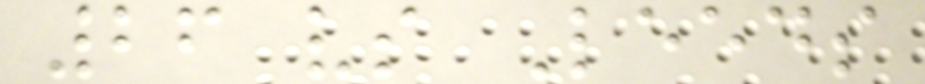26 vs Leeds
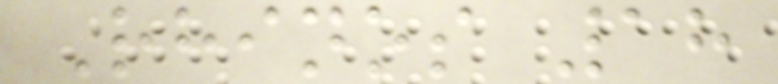Rhinos 18
